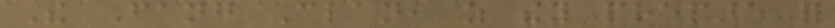The Fang Clan, as they prepare for
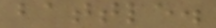battle.
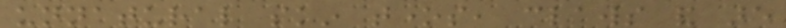unnatural skin tones, claws and are
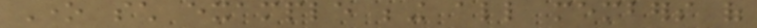One such example being all members of
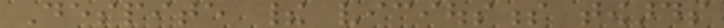Despite their viciousness towards
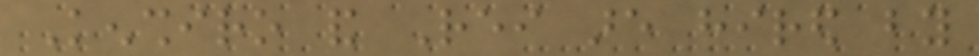Kenshiro and Rei are hired by
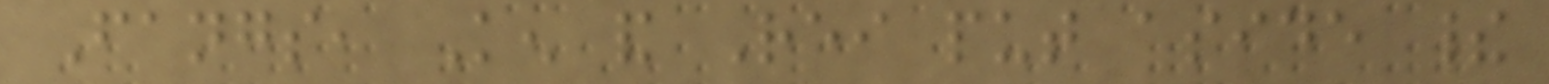Fangs, Ken and Rei put aside their
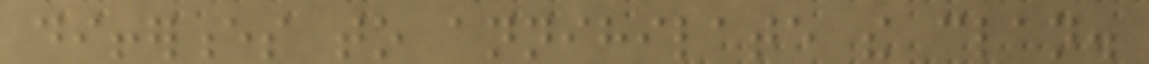differences to annihilate the clan.
